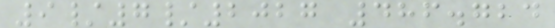9/7/2027 486.724
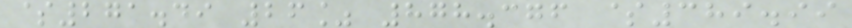$271.49 26% 878.376 $389.99
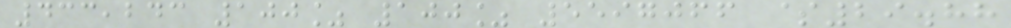433,243 100% 100% 5597066 $29.88
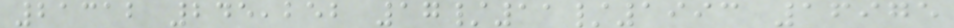21312 245,252 17/11/1993 16975
